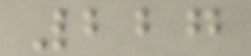227
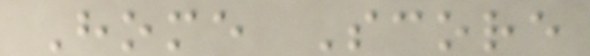Home Score
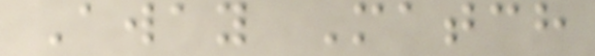Away Match
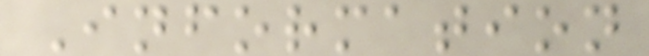Information
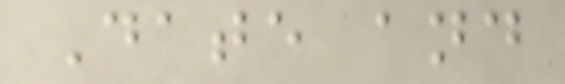Date and
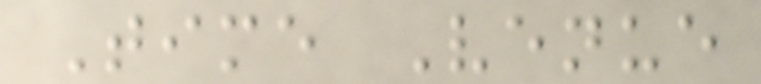Time Venue
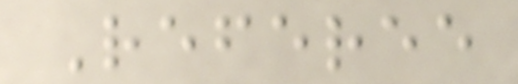Referee
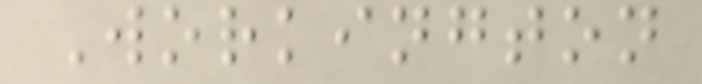Workington
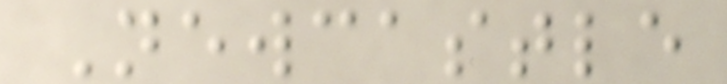Newcastle
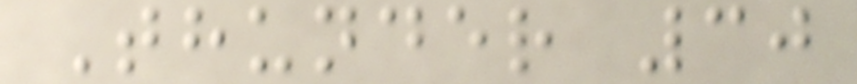Thunder 30
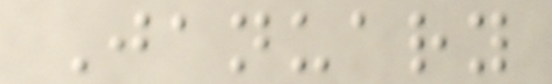January
